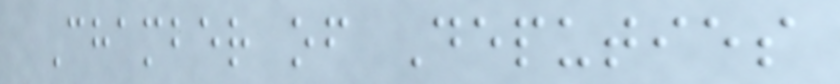Chamber of Deputies
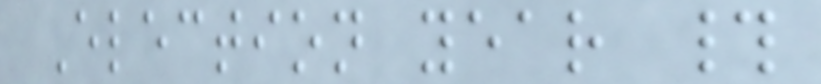Election year #
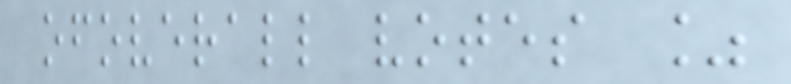ofoverall votes %
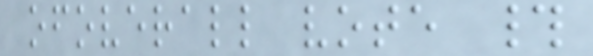ofoverall vote #
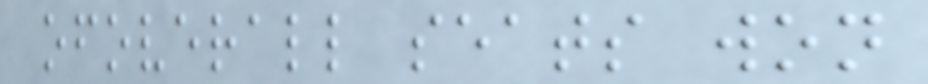ofoverall seats won
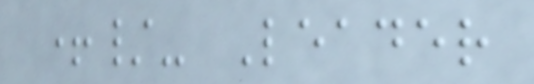+/- Leader
